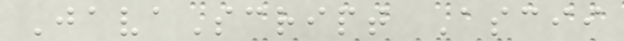JavaScript Ascii
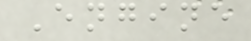Engine
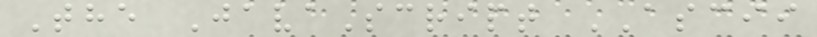The JavaScript ASCII
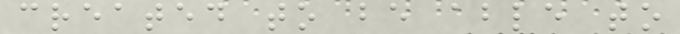created to be able to
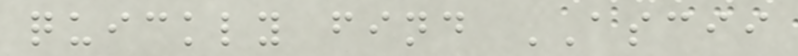quickly find ASCII
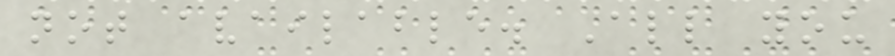not available. All you
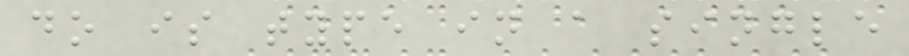do is type in a single
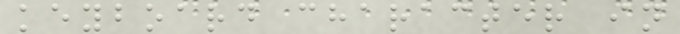keyboard character in
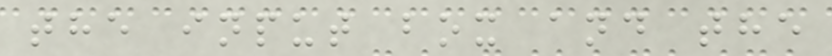the input box and the
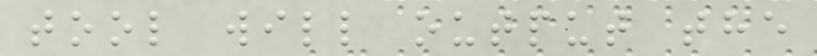tool will output the
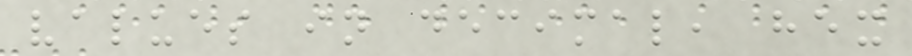values in decimal, hex
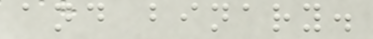and binary.
